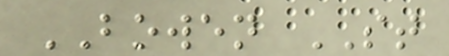BOWEN ST
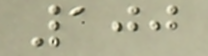100
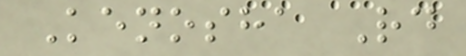Kenosha Rd
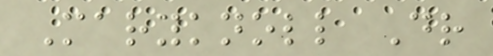Maryknoll Dr
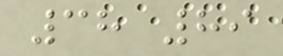38 89
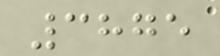3875
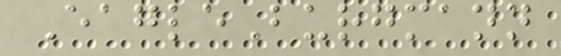EagleBurgmann
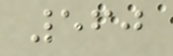560
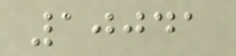10041
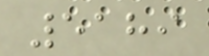5189
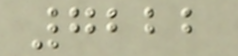7222
